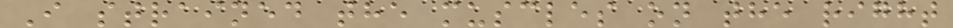I strained the muscles on the right
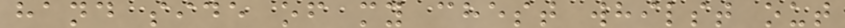hand side of my chest whilst out
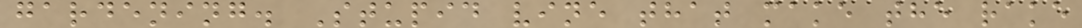gardening. Stupid vine that make the rake
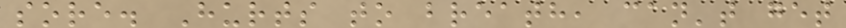sore. Hurts to breath, can't get
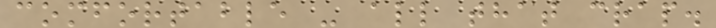comfortable - all that crap.
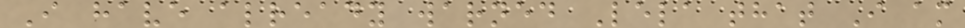I have already warned Lela that I am
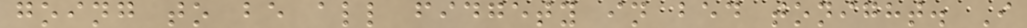going to be all fidgety in bed tonight. I
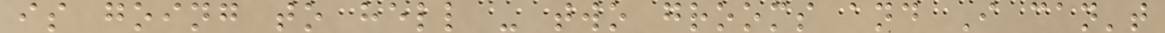is going to hell - two grooms and I can't
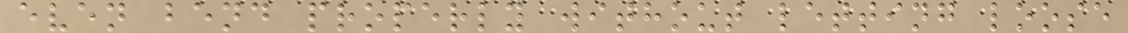even bend properly without letting loose
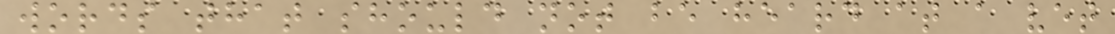words that should not be heard at a vet
